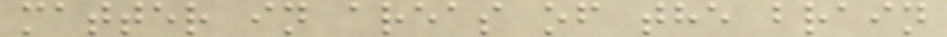matter in areas of the brain
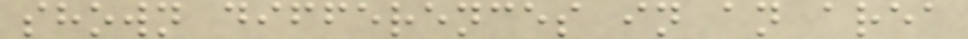shown differences in an area
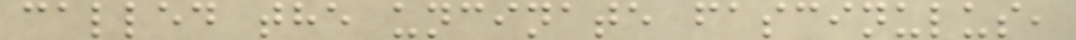called the uncinate fascinulus,
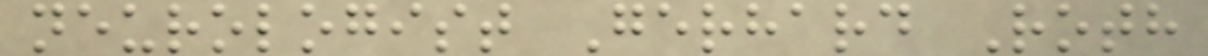neurologist Gerhard Roth
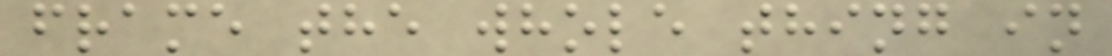frame the whole thing in
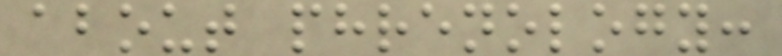about phrenology:
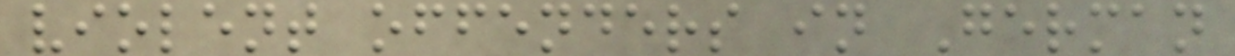violent offenders in German
